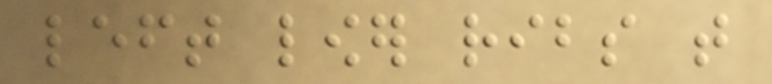left lower ribs that
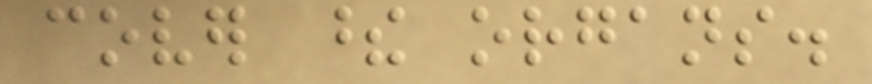cover these organs.
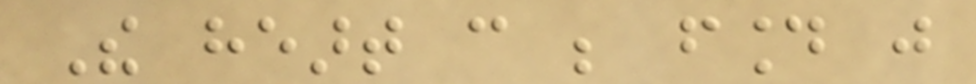The heart can be found just
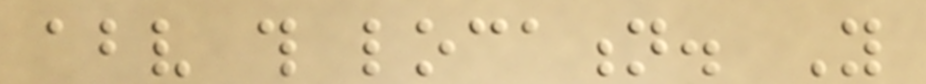above this location. You
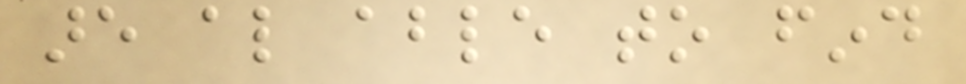are also able to find
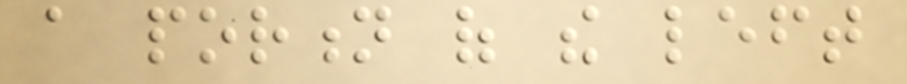a portion of the left
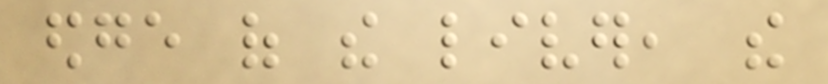edge of the liver, the
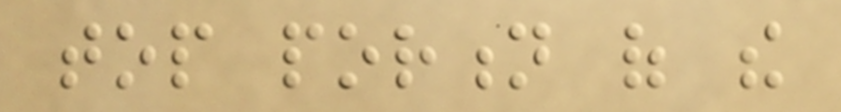top portion of the
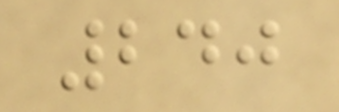240
